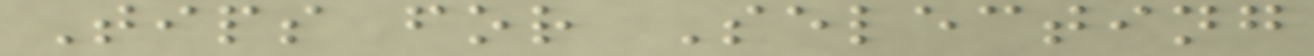Tips for Selecting
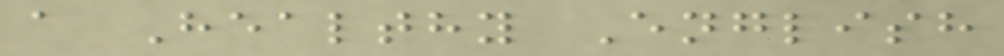a Healthy English
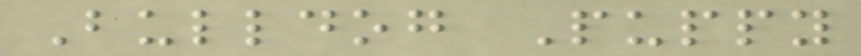Bulldog Puppy
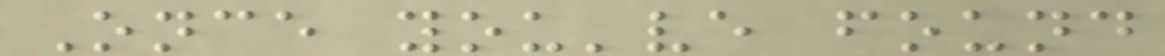Once you've found
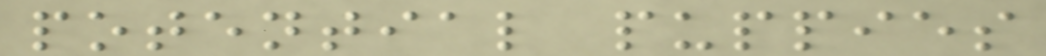potential puppies
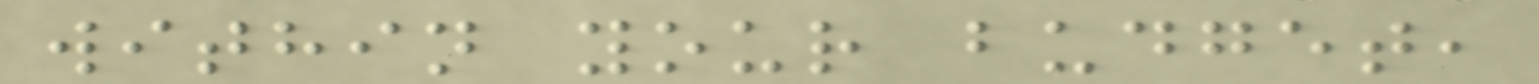within your budget,
